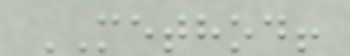METHOD!
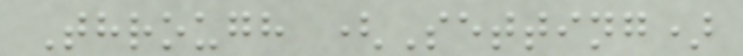Through (Setting)
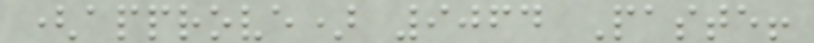(approve) 9064 Paste!
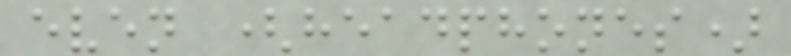even (headphones)
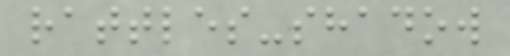rattles-shadow
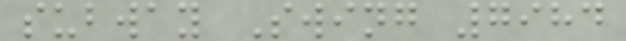subway Swing 7984
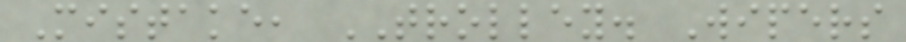Mistake, TROLLEY. Wipers
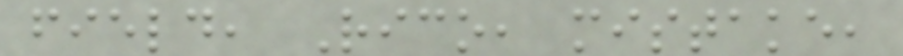field, Rico, mistake,
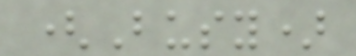(Busy)
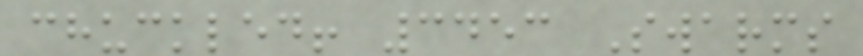chuckled! 3453 Swarms
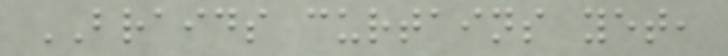BRAIDS curtains yet,
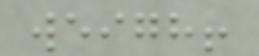weigh!
